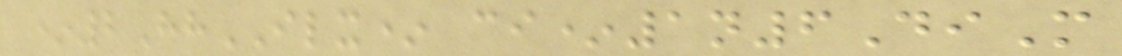*2HhILX* ci*1n6DiM
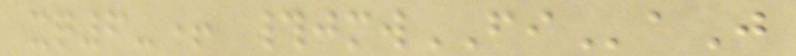xq6-+ #jmwFIaJ
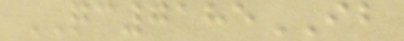QC7185IB
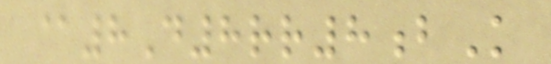@8D8rr8bK
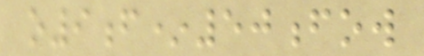o9f*50fow
